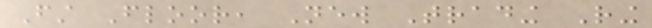First Floor, New Trading Ring
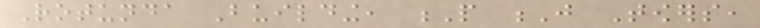Rotunda Building, P J Towers,
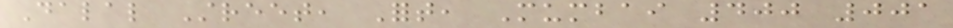Dalal Street, Fort, Mumbai 400 001
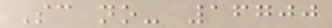Sc no- 16700
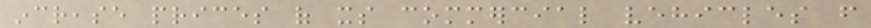increase prices of its commercial vehicles from
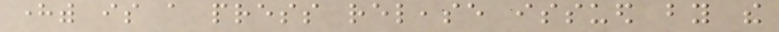herewith is a press release issued by the
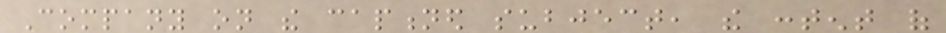Company on the captioned subject, the content of
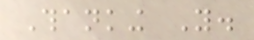Thanking You.
